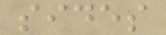sides
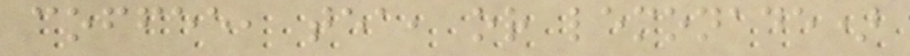coffee, tea, or lemonade)
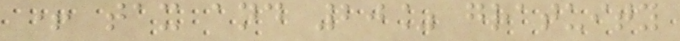+ tax and 20% gratuity
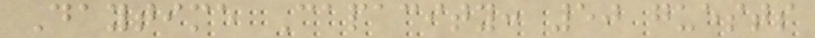Daytime Capacity: 50 guests
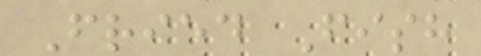Fried Fish
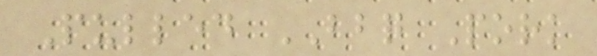Pulled BBQ Pork
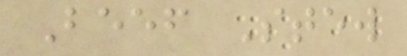Beef Stew
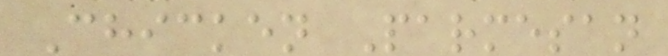Chicken Parmesan
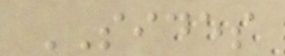SIDES
